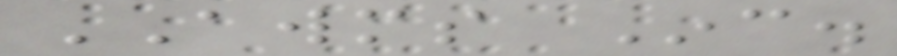AWMS Inc.
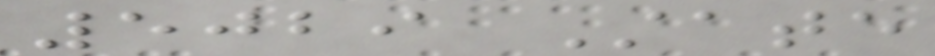5029 State
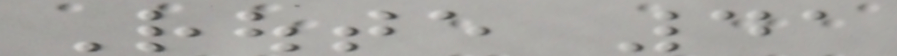Route 41
